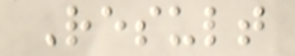Result
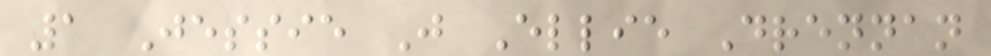1 Jessie J Ellie Drennan
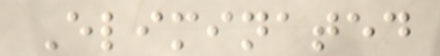Eliminated
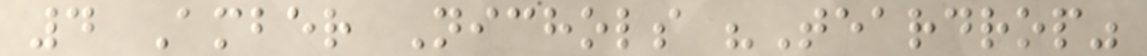4 Amber Nichols "Teardrop"
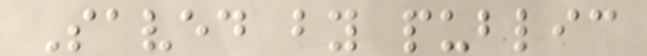Saved by public
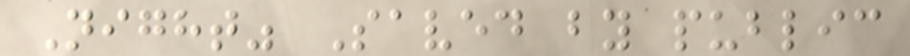Night" Saved by public
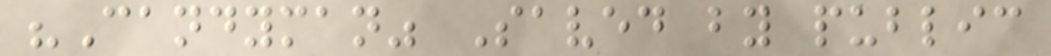"Candyman" Saved by public
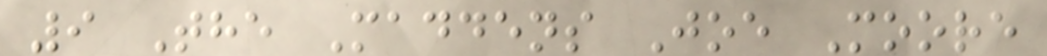9 The Maddens Joe Moore
